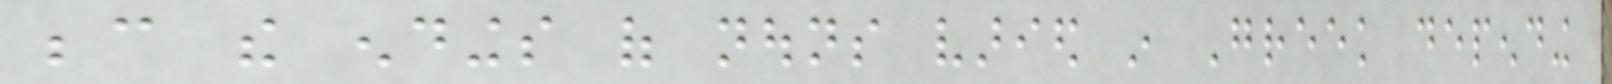because the endings of nouns varied in Greek depending
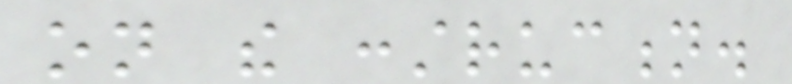on the construction.
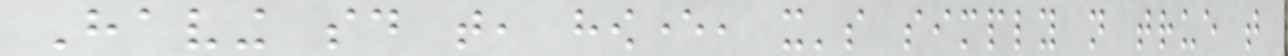Having said that, however, it's simply not true that
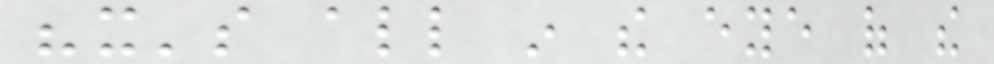"it's all in the eye of the
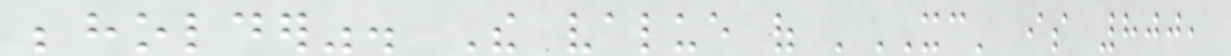beholder". The value of 'XC' is 800,
